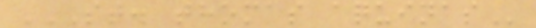ST. THOMAS AQUINAS
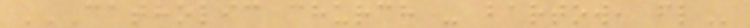CATHOLIC CHURCH - BARTOW, FL
